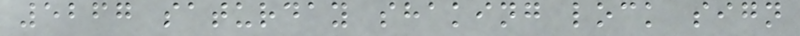5267 saturday shaking lock sign
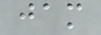jam
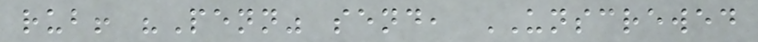rub! "Penn" send, UNSCREWED
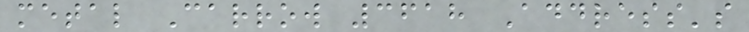metal Carrow 3618 Address's
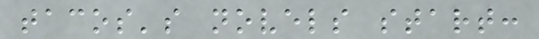tacos's novels start:
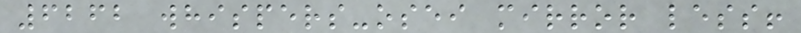6262 whispers-osei mirror less!
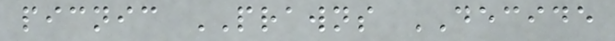picnic PRAWNS DECIDE
